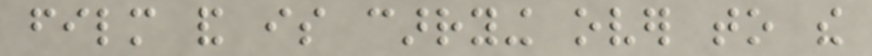film and is carrying over to the
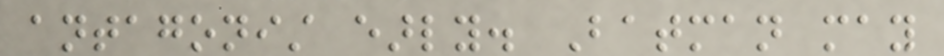antagonist early. Batman may
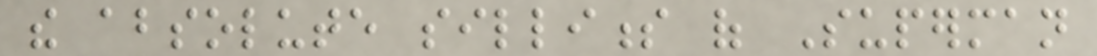the absolute silliness of Superman
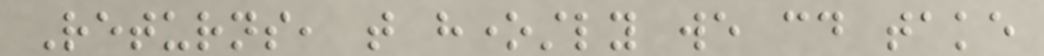Returns, that honestly we could take
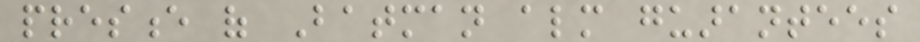presence of Batman almost guarantees
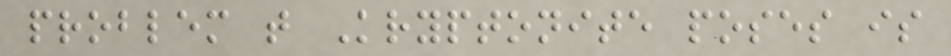problem that Kryptonite poses is
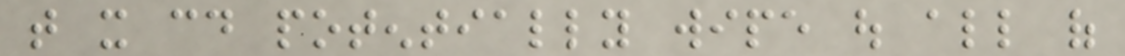that it could potentially wipe out all of
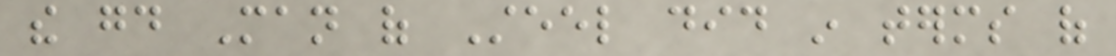the good Man of Steel did in terms of
